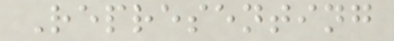Representing
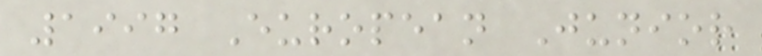1997 European Junior
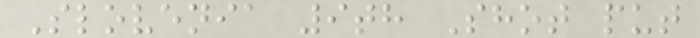Slovenia 9th Shot put
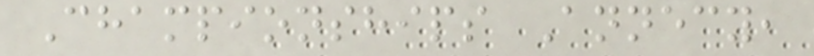Championships Annecy,
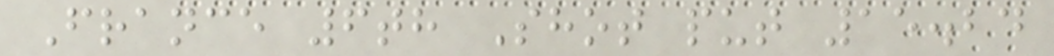France 6th Shot put 15.24
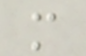m
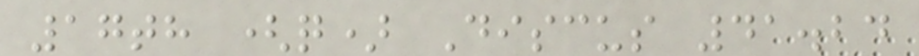17th (q) Discus 41.24
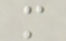m
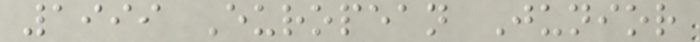1999 European Junior
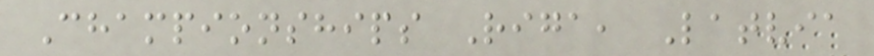Championships Riga, Latvia
